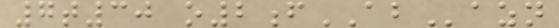7t30 o2fABazn
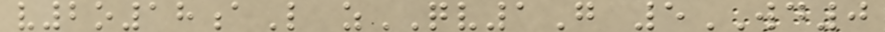v2o18aL zQV1G 5WD0
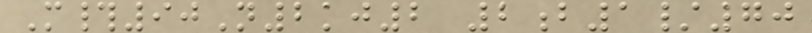M#90N2kj2 2b1/70
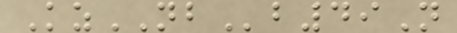KzNBb49N
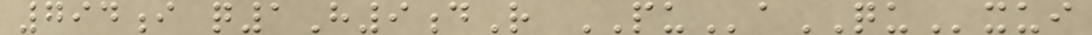794i q1H9dR PUaQUxui
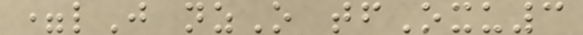=lJ nzO tfOxu3
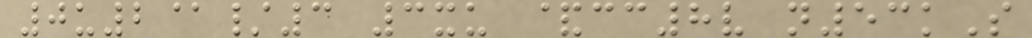0u2@/3 3xu &cc8v n53kS
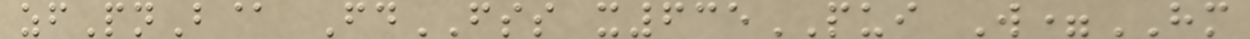zfPnB@ FdFSS x635PUI W=HM
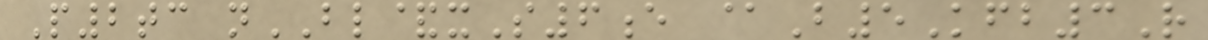P2tc nBL&xS6e @B5Kfb3R
